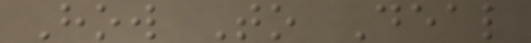How To Deal
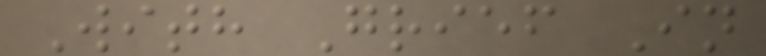With Grief In
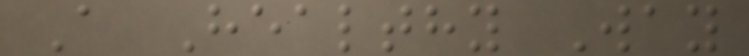A Healthy Way
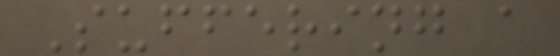Suffering a
